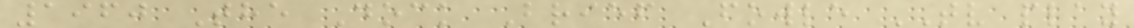1960 The Dock Brief Fowle TV play
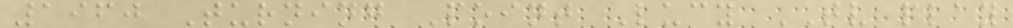1960 Turning Point Lucy TV play
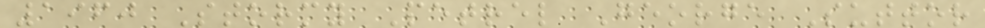1960 Stormy Petrel George Suttor
